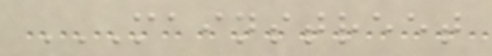MAINSTREET
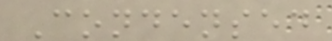Condensed
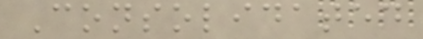Consolidated
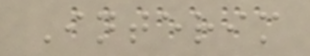Interim
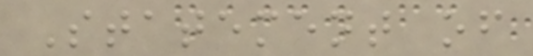Statement of
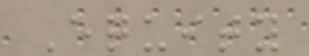Equity
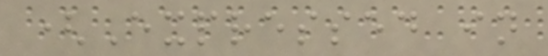(Expressed in
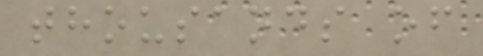thousands of
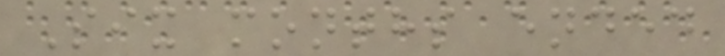Six months ended
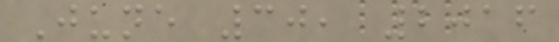June 30, 2016
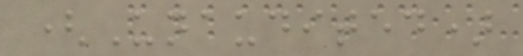(Unaudited)
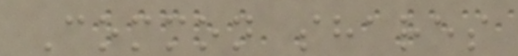Common shares
